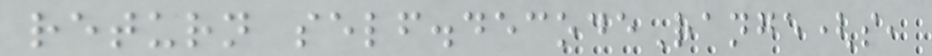return self.decodeRange(s,
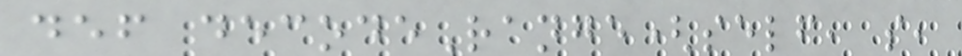def decodeRange(self, s,
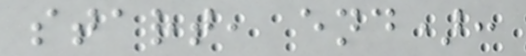start, end):
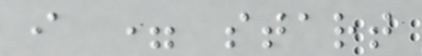i = start
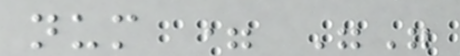num = ""
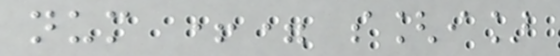num += s[i]
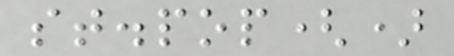st.pop()
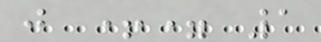j += 1
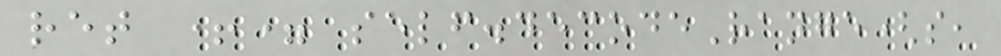ret += self.decodeRange(s,
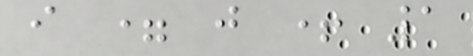i = j + 1
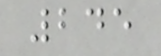245
